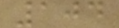104
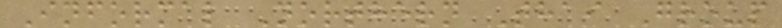Informal Northern Thai Group
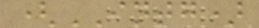(INTG)
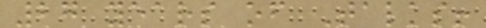27 years of Talks!
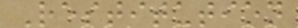Restitution
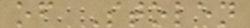of Stolen
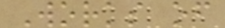Works of
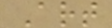Art
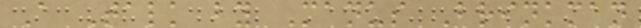A Talk by Manus Brinkman
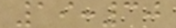19:30
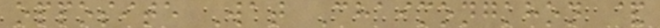opposite Wat Chaimongkhon &
